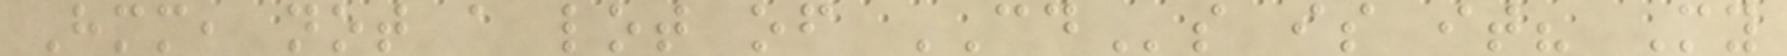Hmm, not a lot of CDs is it? My
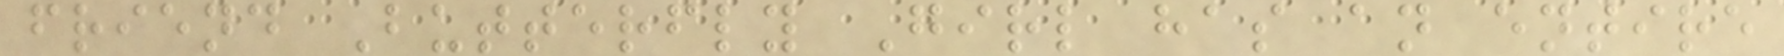friend Butterfly Girl has an entire
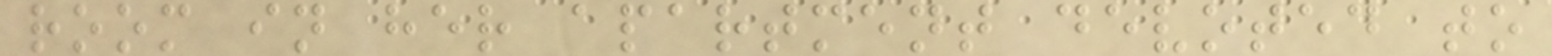room in her apartment devoted to
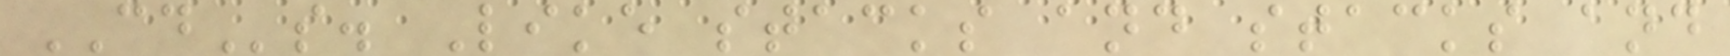CDs. Like stacks and stacks and
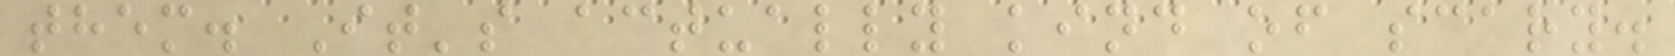them. It's actually kind of scary.
